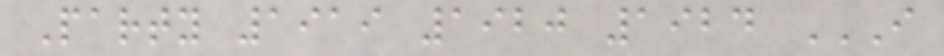Party 1919 1920 1924 I
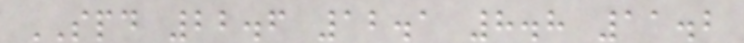SPD 22.6 12.1 8.8 11.2
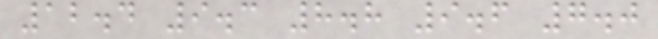12.4 9.3 8.8 9.6 7.0
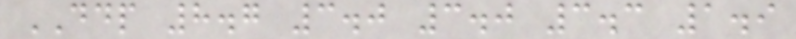DDP 8.7 3.0 3.0 3.3 1.9
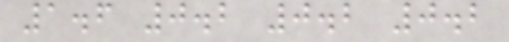1.6 0.2 0.2 0.2
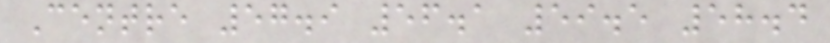Centre 57.9 56.1 59.5 58.4
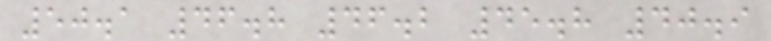50.1 46.8 46.2 45.8 40.9
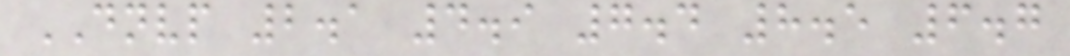DNVP 2.1 4.9 7.4 8.5 6.7
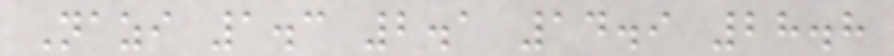Nazi 1.3 2.1 14.9 28.8
